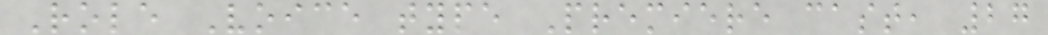Role Voice type Premiere cast, 27
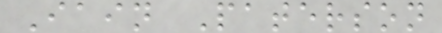Iain Paterson
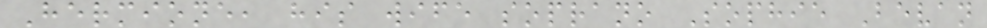Hermione, his wife soprano Sophie Bevan
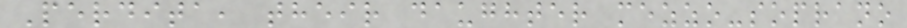Perdita, their daughter mezzo-soprano
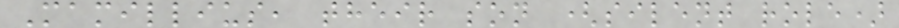Mamillius, their son (silent role)
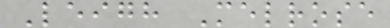Leigh Melrose
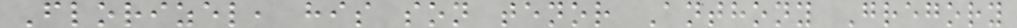Florizel, his son tenor Anthony Gregory
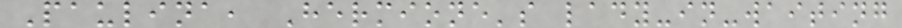Paulina, Hermione's lady-in-waiting
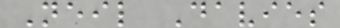Neil Davies
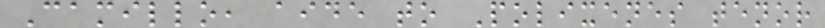Camillo, aide to Polixenes tenor
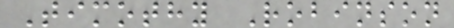Timothy Robinson
